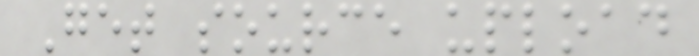Get source upload
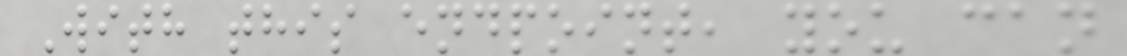With this endpoint, you can
